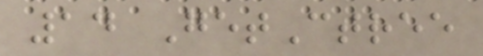14 GetCtree
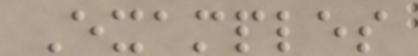Examples
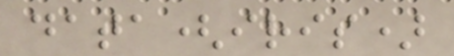data(iris)
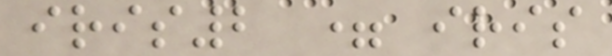iris2 = iris
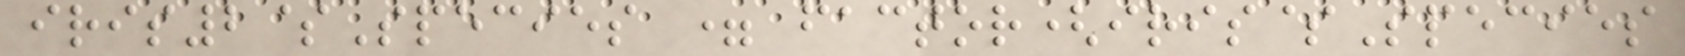iris2$Species = factor(iris$Species
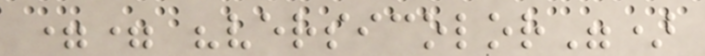== "versicolor")
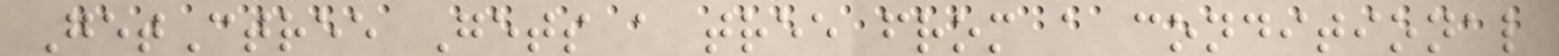GetCtree Gets a tree from a conditional
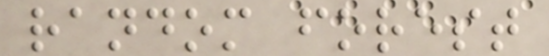random forest
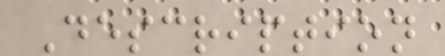Description
